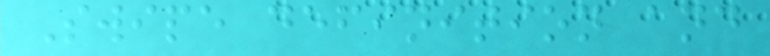Swipe definition and
